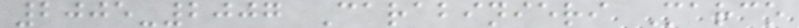2005-2007 Carabinieri Marco
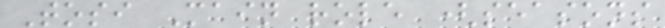Tosi Main role (seasons
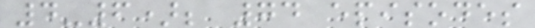4-6); 74 episodes
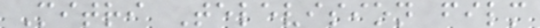Mitri Television film
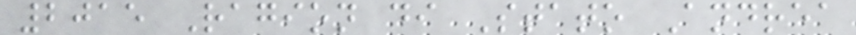2015 Ragion di Stato Andrea
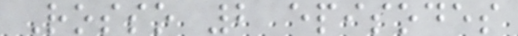Rosso 2 episodes
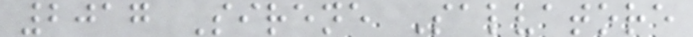2017 Sirene Salvatore
